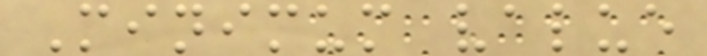Minimum value
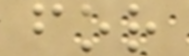for
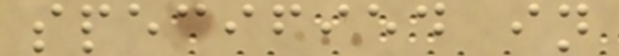specified in
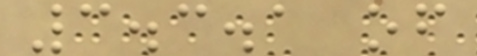3.3.1 of
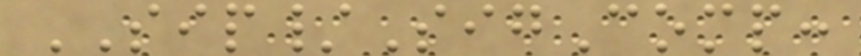SIP/SigComp:
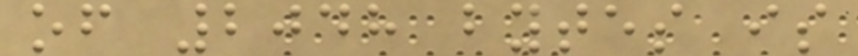of 2048 bytes is
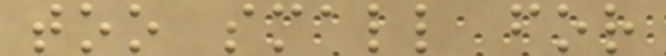too small for
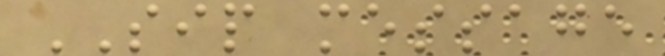SIP message
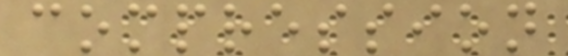compression
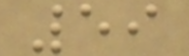59
